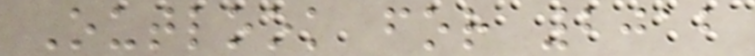Outlook for 2012
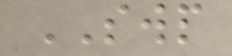SWP
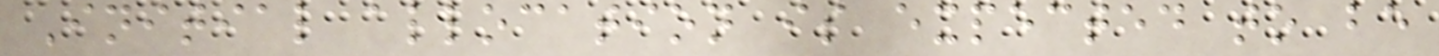Initial allocation is expected to be
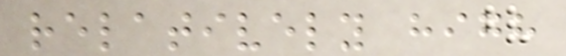relatively high
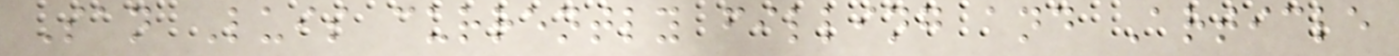San Luis currently filling and Article
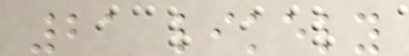21 likely
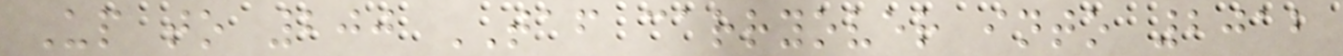Up to 200 TAF carryover into 2012
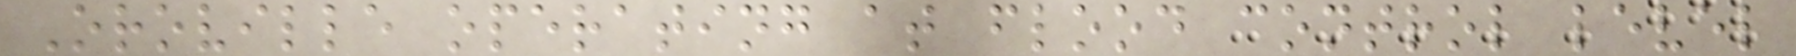Oroville operating at flood control level
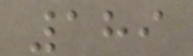189
